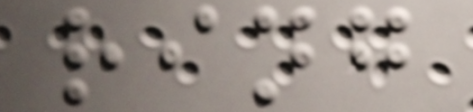ring
